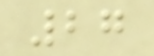27
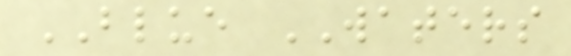BLUE WATERS
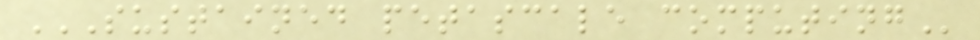SUSTAINED PETASCALE COMPUTING
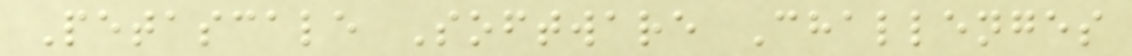Petascale Software Challenges
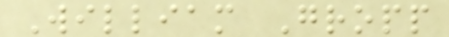William Gropp
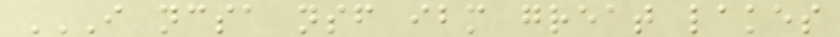I NCSA NSF IBM GREAT LAKES
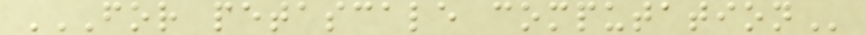FOR PETASCALE COMPUTATION
